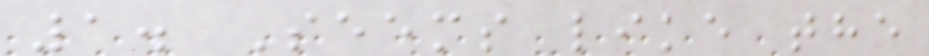1. Seems like the
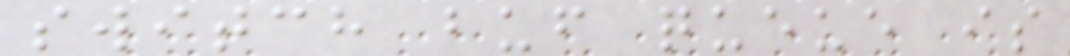switch buf queue is
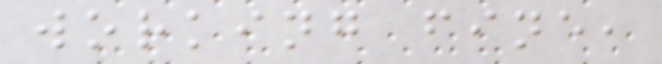working fine,
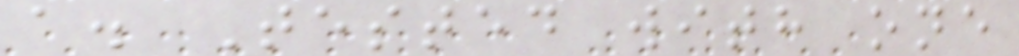a. Tested with one
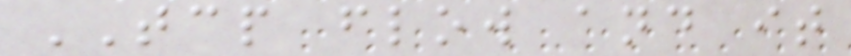TCP flow and it
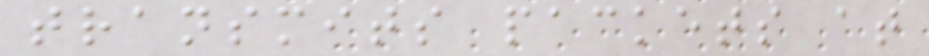transmits packets at
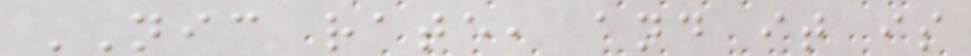NIC rate, and it is
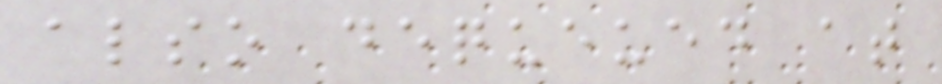also dequeued at
